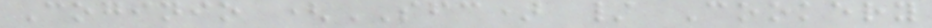Coginio (SFC) / Cookery
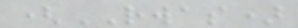(RWAS)
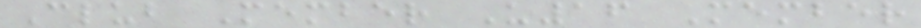Club Member U16 Member
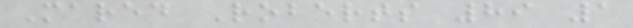Mared Roberts 89 1
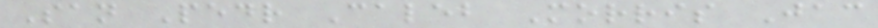San Pedr Caleb Morris Jac
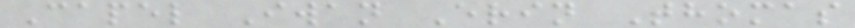Capel Iwan Erin Thomas
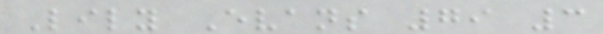Lily Evans 79 3
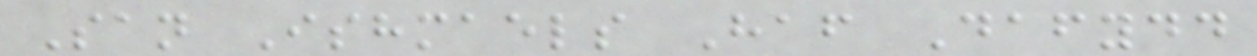San Ishmaels Haf Dafydd
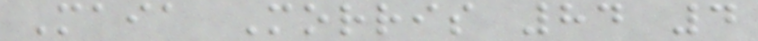Maia Morris 84 4
